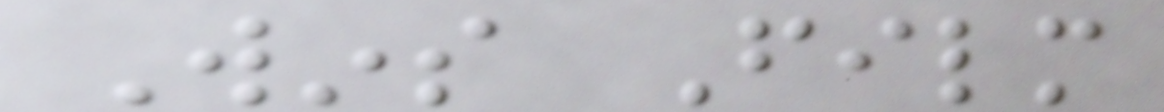Wins Film
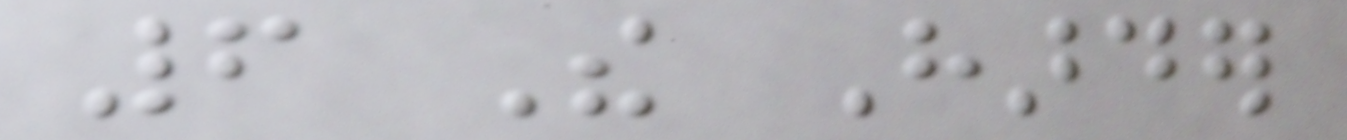6 The Harder
